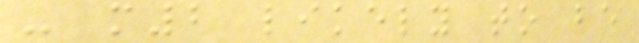- m2 likely to be
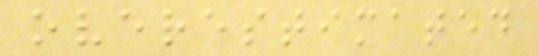overestimated
